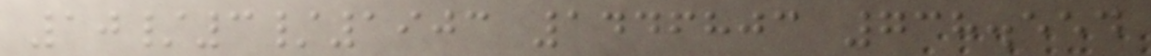10/3/1903 1446803 738.554
